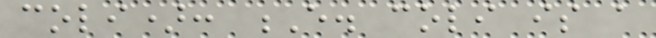coli): E. coli is a
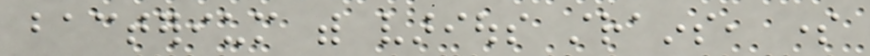bacterium with various strains, some
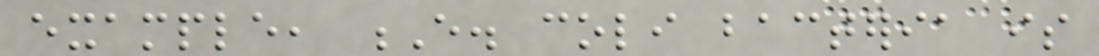example, E. coli bacteria is
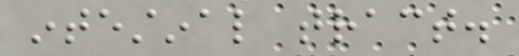intestinal tract.
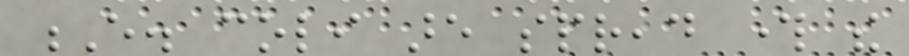E. coli are spread through the
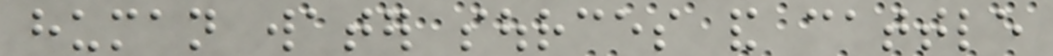human water sources and cattle
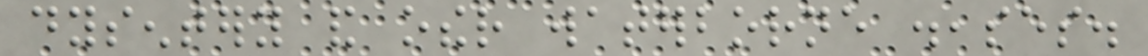dysentery and other waterborne diseases.
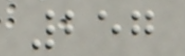257
